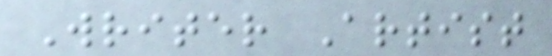Writer Artist
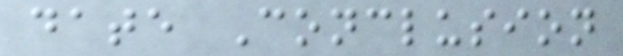date Conclusion
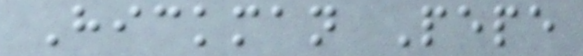Hickman Pepe
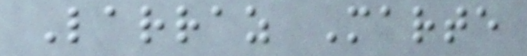Larraz Marte
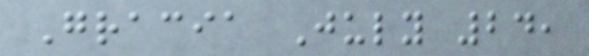Gracia July 24,
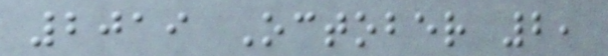2019 October 2,
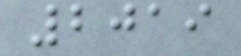2019
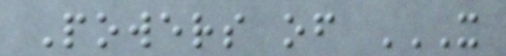Powers of X
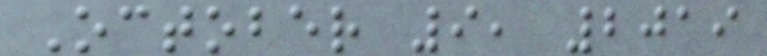October 9, 2019
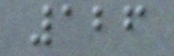126
